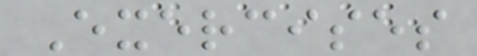Exercises
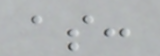as:
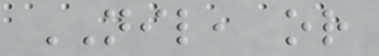NIL, or
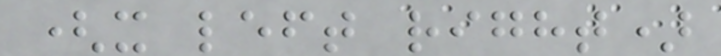(x left right)
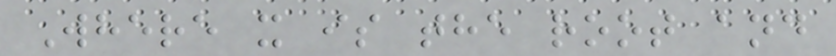Where x is the root and
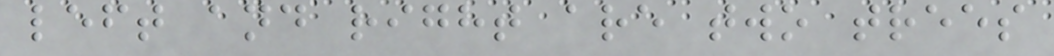left and right are two trees
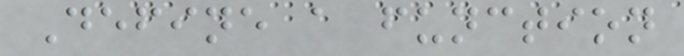Define a function
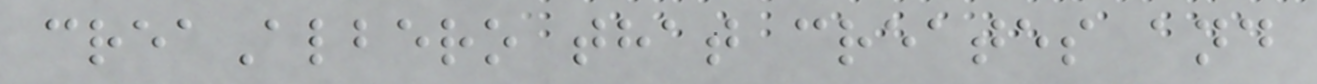creaAlbero that creates and
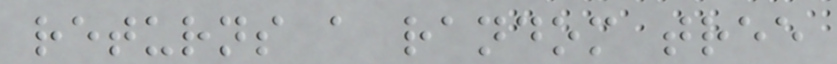returns a random tree
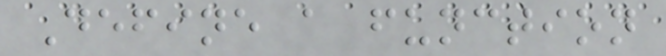Define a function
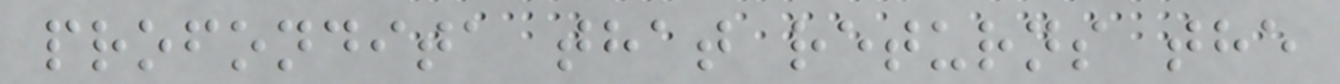profondita that returns the
